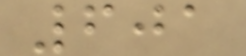601
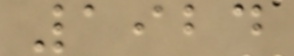1924
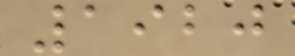1920
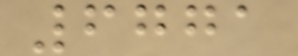6771
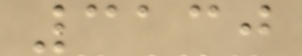3130
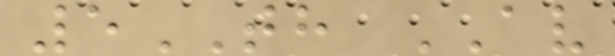5TH AV
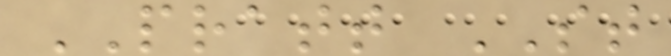PRATT ST
